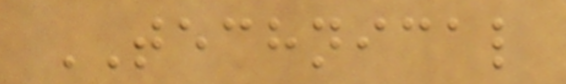TECHNICAL
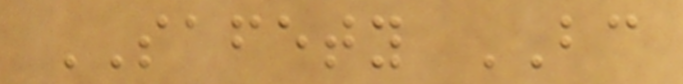SAFETY BC
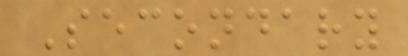Secondary
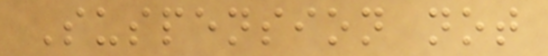Suspension not
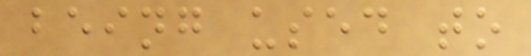being used to
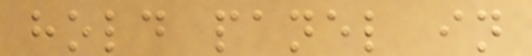hold panel in
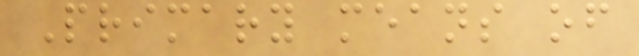Primary means of
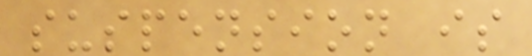suspension is
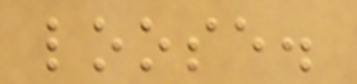loose.
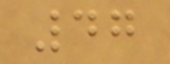47
